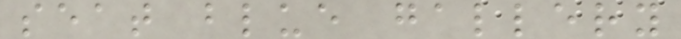seat blue gallery
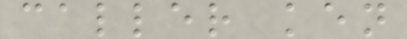caller ken
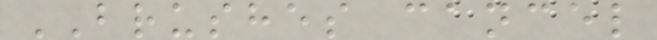BRUSHES cancel
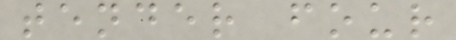tender four
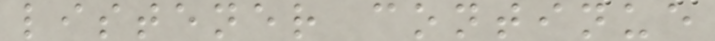listener continue
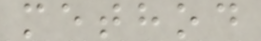method
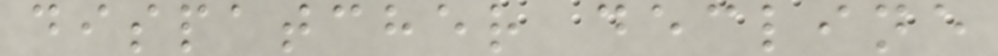dispatcher decline
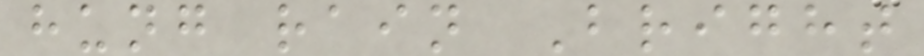hung rain Bright
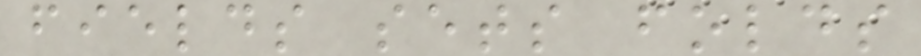fields sets folds
